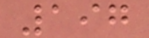197
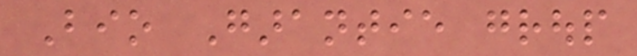Bio Garantie group
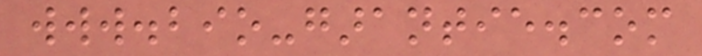www.bio-garantie.com
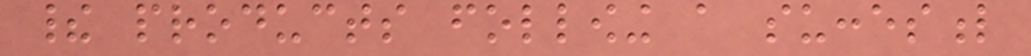their products following a succesful
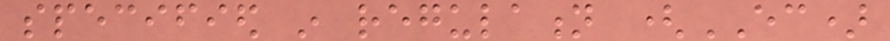specified in regulation (EC)
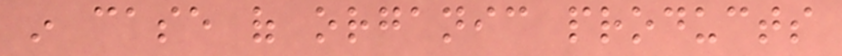in case of organic products
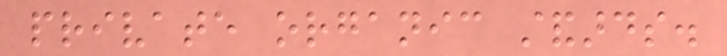private organic standards.
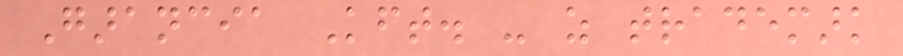Garancia Kft. - as trademark
